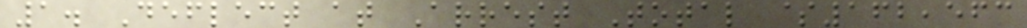1. Deflect at Arrest Total $162,563
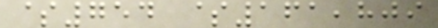$754 $161,809
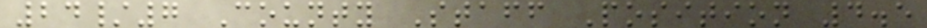24/7 County Staff Position 4.5
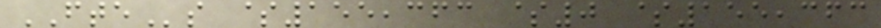FTEs $155,363 $0 $155,363
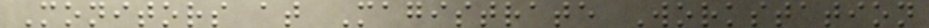Monitors at Magistrate Workstation
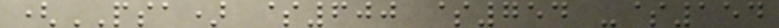(PSA) $600 $754 -$154
